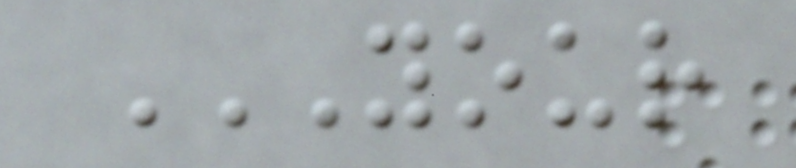YOUR
